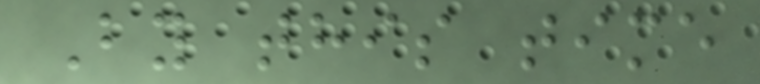By this time
